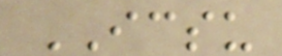ICSU
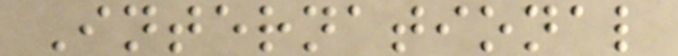International
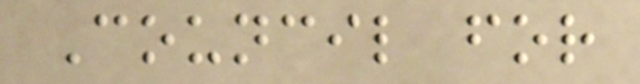Council for
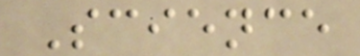Science
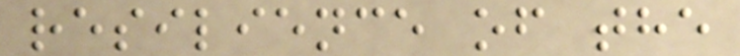resilience of the
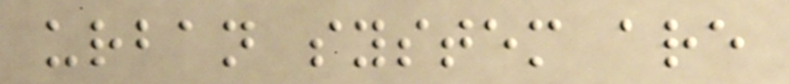urban system are
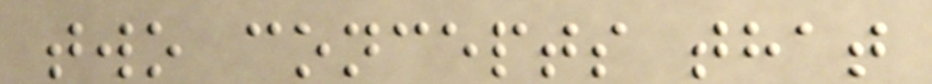two concepts that
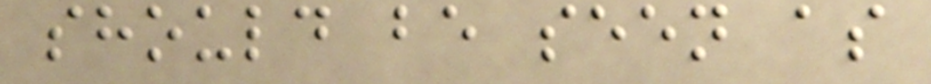should be seen as
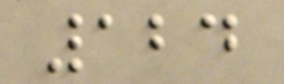124
